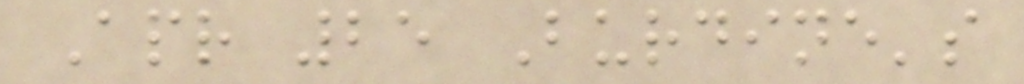Apr 25 Burdine's
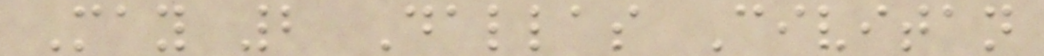May 2 Dallas Civitan
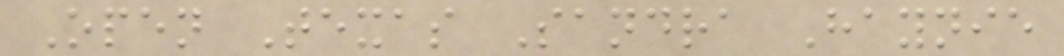Open Texas Sandra Haynie
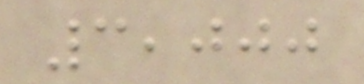3,000
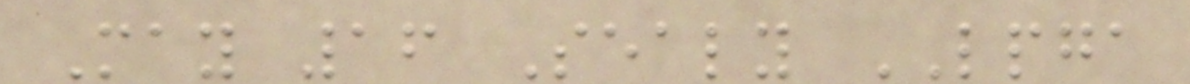May 16 Sealy LPGA
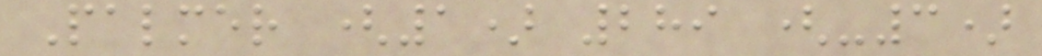Palmer (1) 289 (-3)
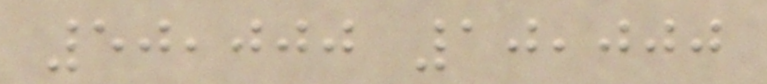50,000 10,000
